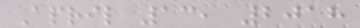April 13, 2018
